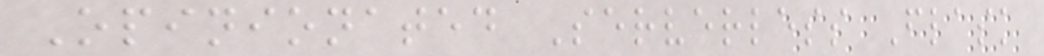Opinionated Serverless Flask
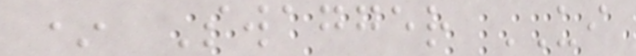* Swagger UI
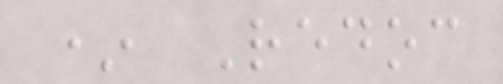* Redoc
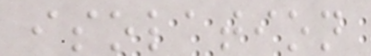isolation
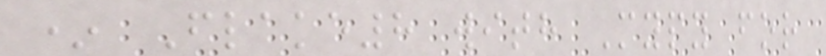* Flake8 with Mypy for
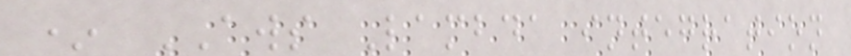* AWS Lambda integration
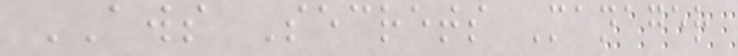AWS Secrets Manager
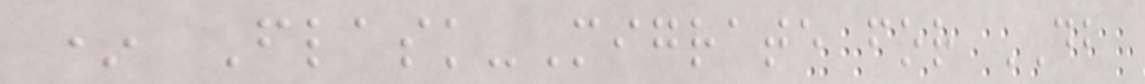* Flask-Migrate for DB
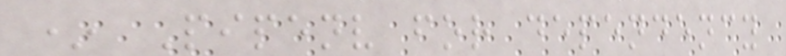* Pipenv for dependency
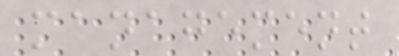management
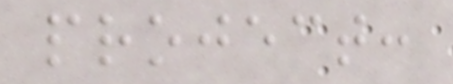project:
